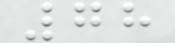78
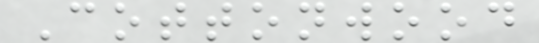Cottonwood
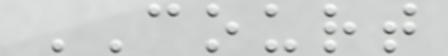COURT
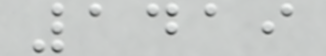1419
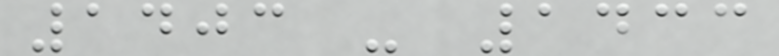1403 - 1433
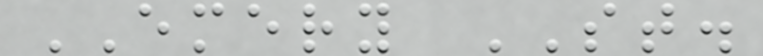EMERY ST.
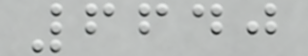6640
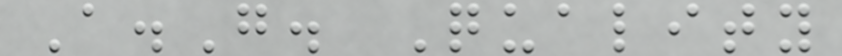A.G. Quality
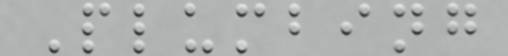Plumbing
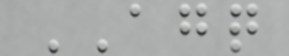AGQ
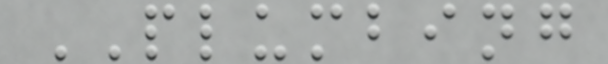PLUMBING
